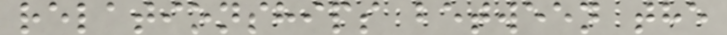relationships between the
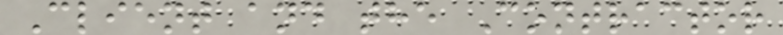Client and the Contractor
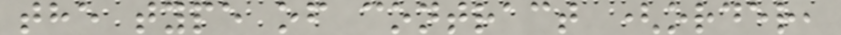the type of contract (order,
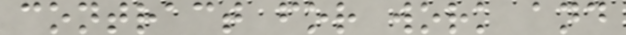contract for work and
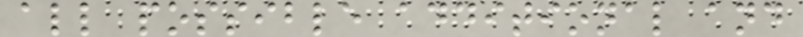all possible additional and
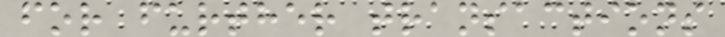for further transactions
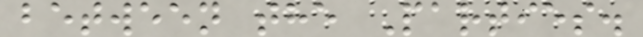between the Parties.
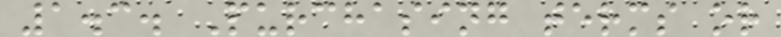1.3. Purchasing terms or
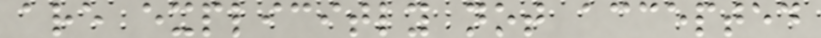are explicitly not accepted
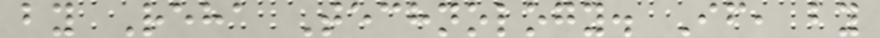by Reha Technology. If, by
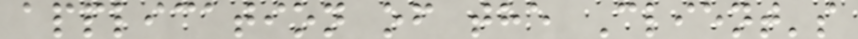application of the Client's
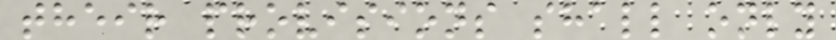their provisions shall only
